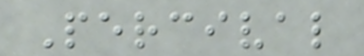Percival
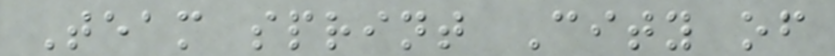Team sprint City of
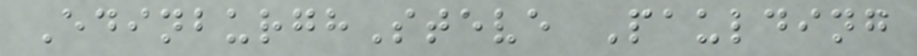EdinburghSteve Paulding
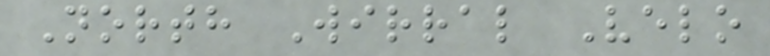North Wirral Velo
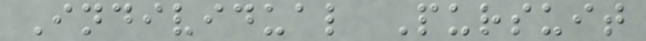Individual Pursuit
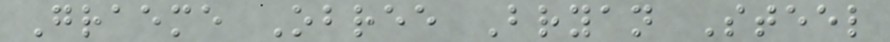Graeme Obree Bryan Steel
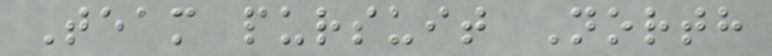Team pursuit North
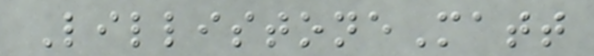LillistoneMatt
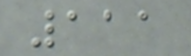111
